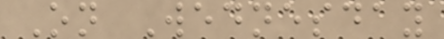On Wednesday
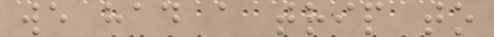we had a trip to
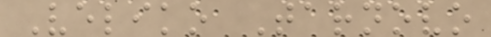Veliko Tarnovo
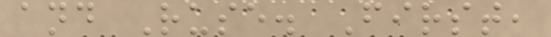and Ruse. First,
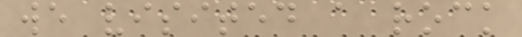we visited a rock
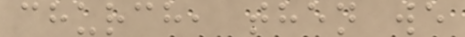church, then we
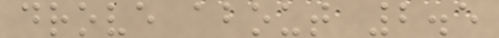drove about 2.5
